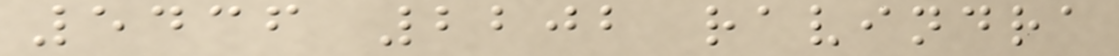5436 2202 ravindra
